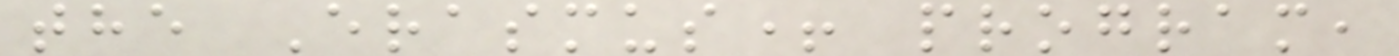the Erasmus+ program,
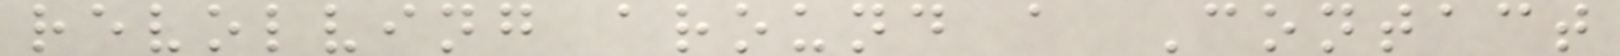revolving around a Contact
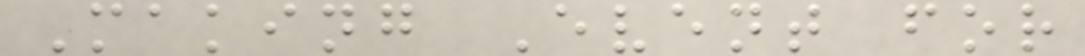Making Event for
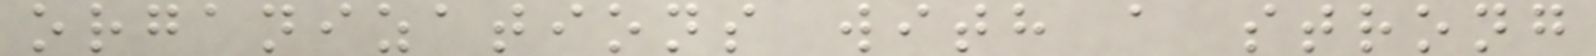organizations with a strong
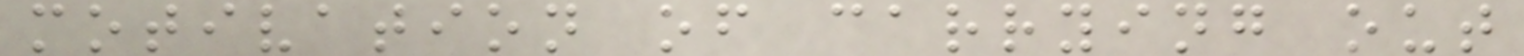motivation of carrying out
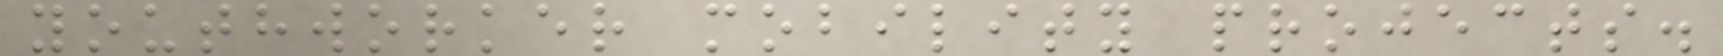youthworker mobility projects.
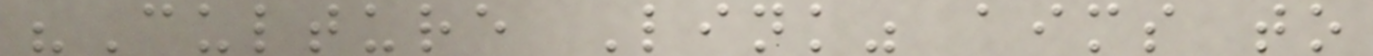"Culture Link" aims to
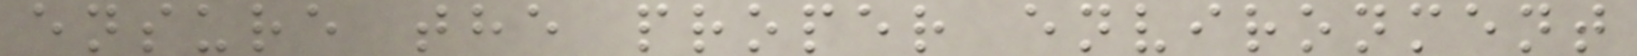ensure the proper environment
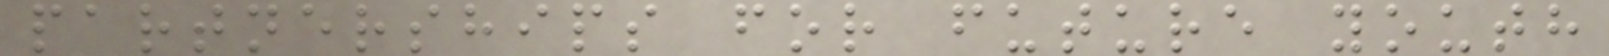partnerships for future youth
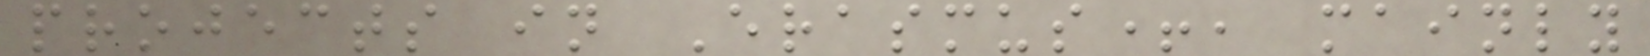projects in Erasmus+, mainly
